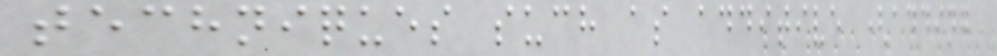techniques such as additive (adding
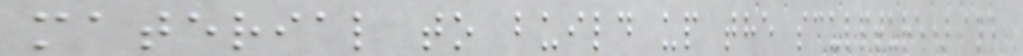material to build up the sculpture) and
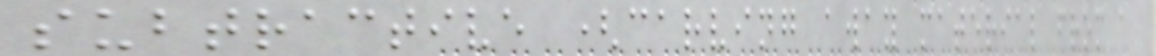subtractive (carving away material from a
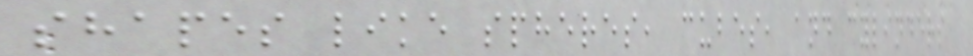shapes like spheres, cubes, and cylinders
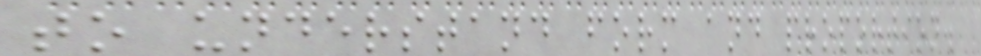to understand form and proportion.
